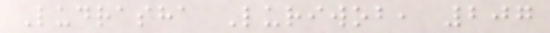Ludrasha Luriwob, 207
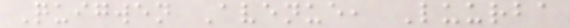Quigwen Avenue, Luurba
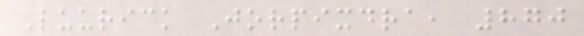Luurick Jorpixdra, 870
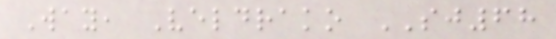Way, Veldrako SJ68
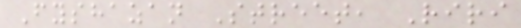Fyshazan Street, Riri
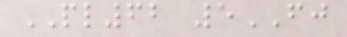PL62 5FJ
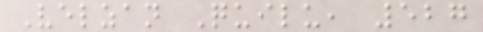Velzan Quilu, 527
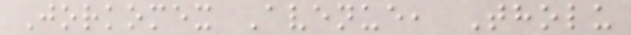Jorkomex Avenue, Tholu
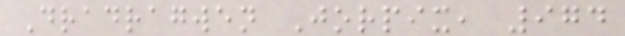Dradragwen Jorpix, 974
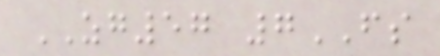ZG57 7FS
